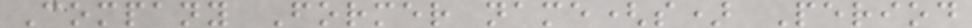Company Former name(s) Period
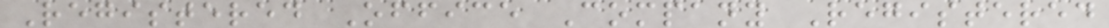Registered Office Company Registered
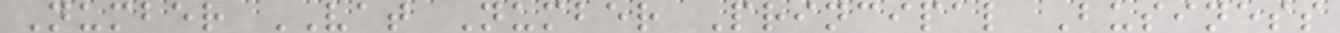Number VAT Number Principal Business
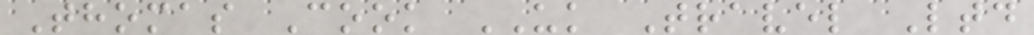Thomas Cook UK Travel Ltd
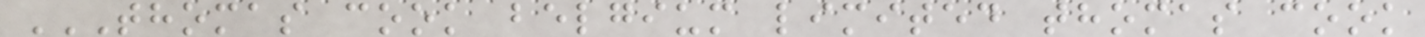THOMAS COOK BELGIUM LIMITED THOMAS COOK
